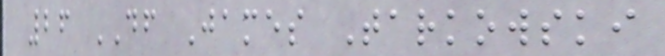26 DF James Tarkowski
